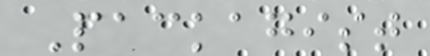Packagist
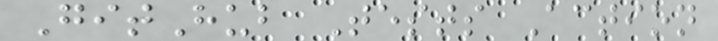GitHub Tests Action
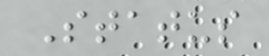Status
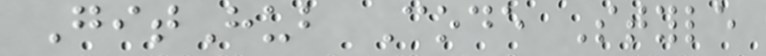GitHub Code Style
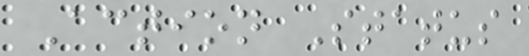Action Status
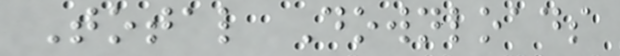Total Downloads
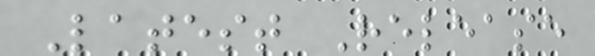Latest Release
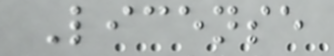License
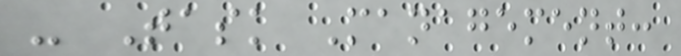- Task Management:
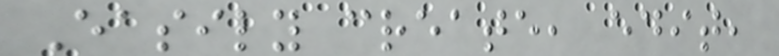Easily create, edit,
